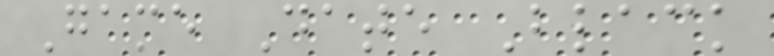Game Date Black
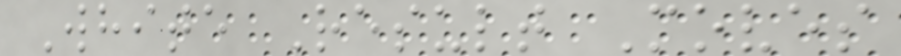White Result Moves
